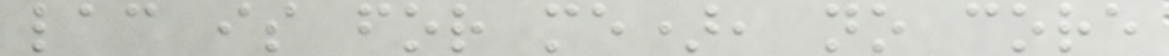lac is for me), no core
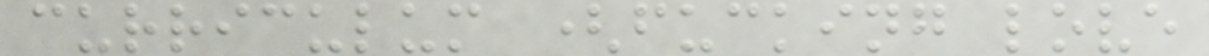curriculum (fucking love
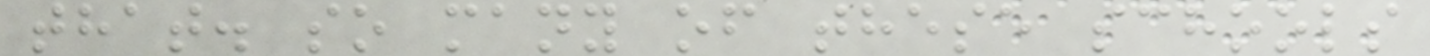that. so many of these schools
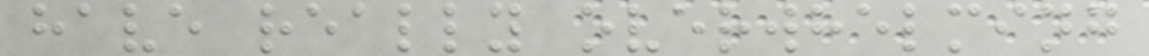have really overwhelming
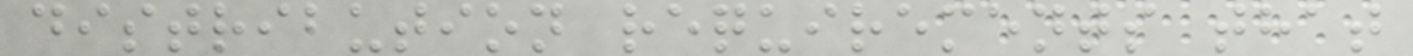distribution requirements that
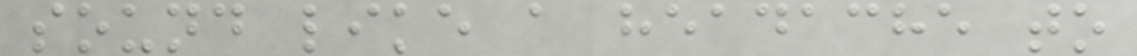sound like a headache to
